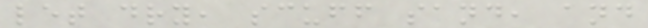let dry, scuff sand, and
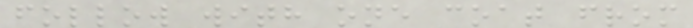follow with one coat from
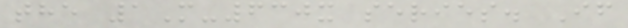the 1M-630x series. If
